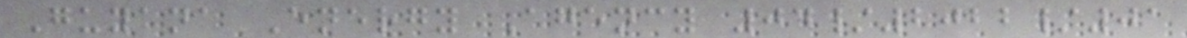Guyana Energy Agency 04/2022/01
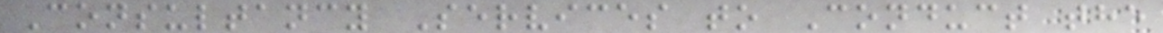Consultancy Services to Conduct the
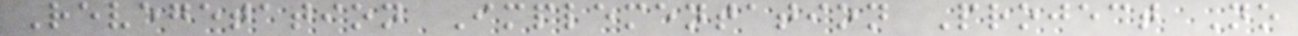Revegetation Implementation Project No
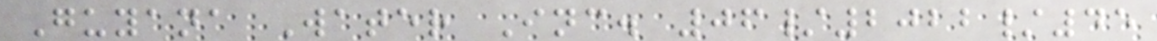Guyana Water Inc. 06/2022/45
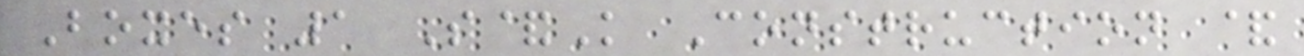Boxes 1 S&K Construction &
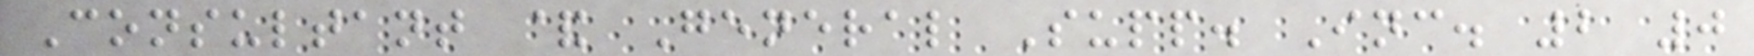Consultant & General Supp. Inc. 2 0
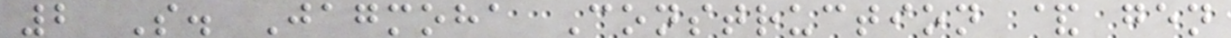2 S. Jagmoha Construction & gen
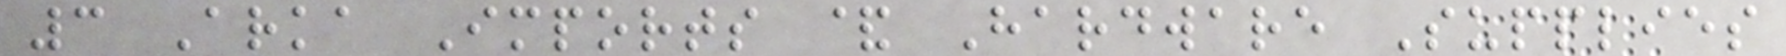3 Arka Imports & Hardware Supplies
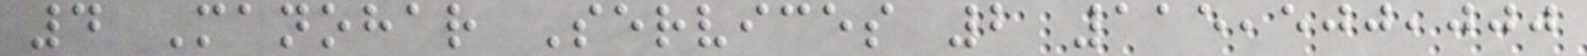4 Manohar Services 2 115,500,000
